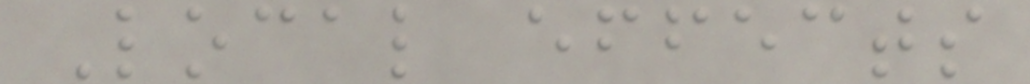Local effects
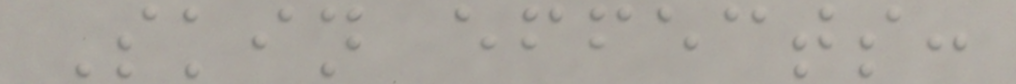Skin effects:
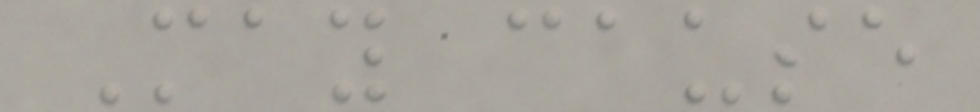May cause
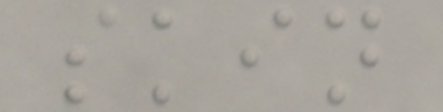skin
